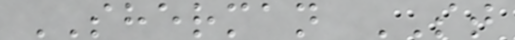SHERMAN ST
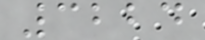3224
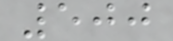500
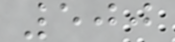500
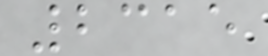2315
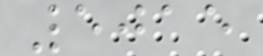5015
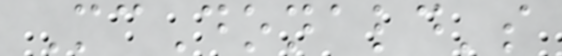McDonald's
